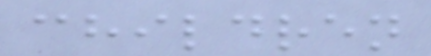children
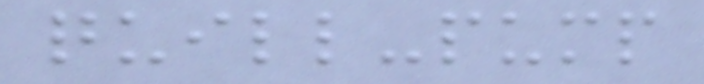quill-pump
